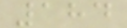184
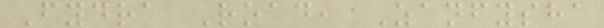Fydra Road, Zanfysha
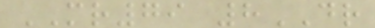MR79 8DR
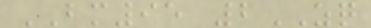BM95 2ZQ
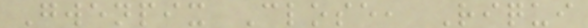Gwenpix Close, Riqui
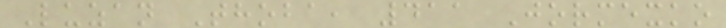Luzan Thoba, 411 Jormexko
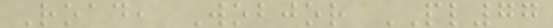Road, Wobjor PL77
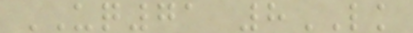UQ71 8LK
